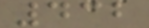432
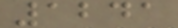1241
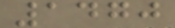1470
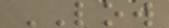LOW
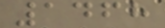1468
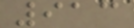913
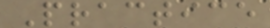Practice
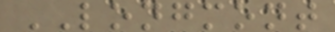LONGMONT
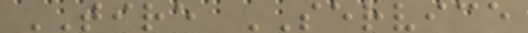TIRE SERVICE
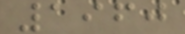1960
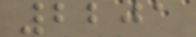2201
